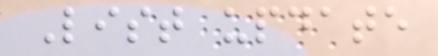List update
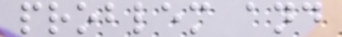problem and
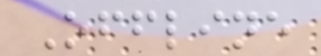Offline
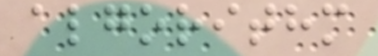algorithm
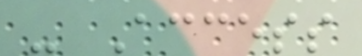- Access
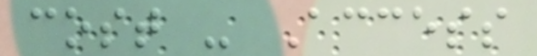cost - Access
